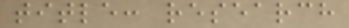title: research
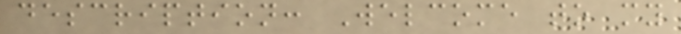description: Welcome to my
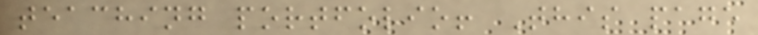teaching portfolio! This page
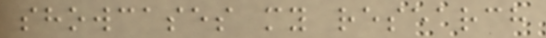showcases my research
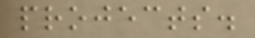projects.
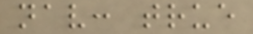nav: true
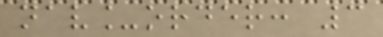nav_order: 3
